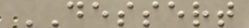DESSERT
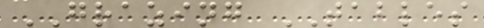GRAZING TABLES
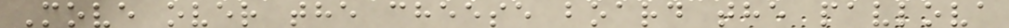Move over the cheese board the pavlova
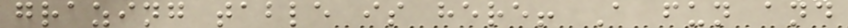grazing table is here! A fun and
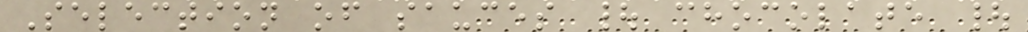Selection of sauces | chocolate |
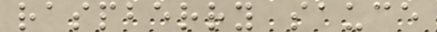raspberry sauce
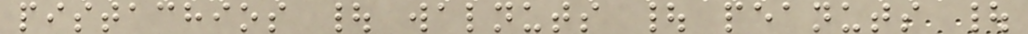pistachios | walnuts | peanuts |
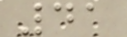41
